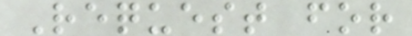Request for
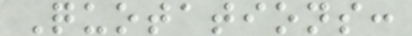Quotations:
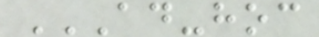AD-HOC
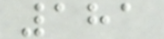181
